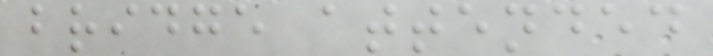bridge attended
